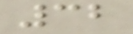32
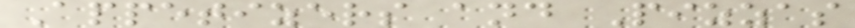Appetizers and Pizzas
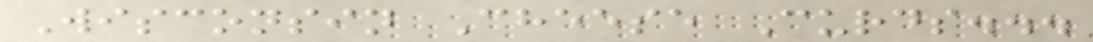Wisconsin Cheese Curds...
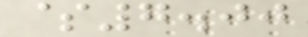$7.00
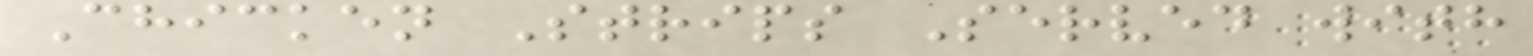Chicken Strips Served with
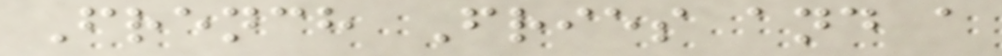French Fries and a
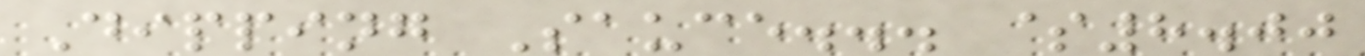Dipping Sauce... $8.00
